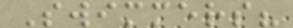Swimmers?
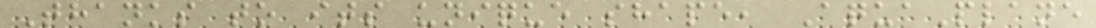Thanks to its unique shape, AquaPlane
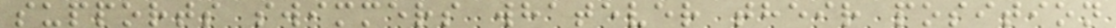supports swimmers whatever their position
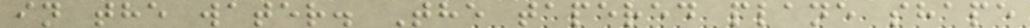in the water. The tapered plane shape
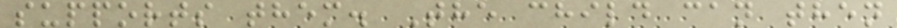supports them. The child can then
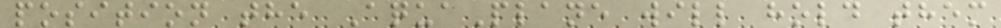position the AquaPlane will hold them
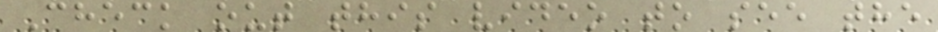Check out this video to see the
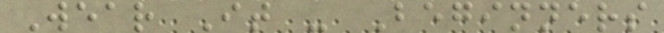Wear It - Beginners
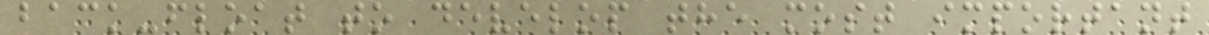back-float to develop the most important
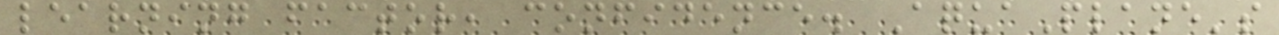learning factor, confidence. AquaPlane's
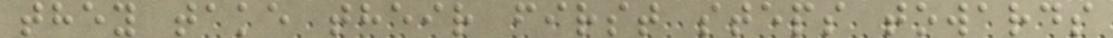they take their first steps towards
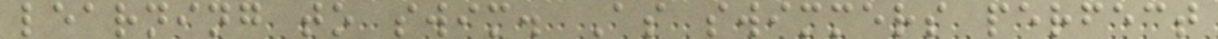learning to swim. As swimmers perfect
